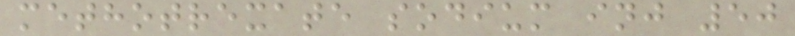methotrexate sodium inj 50
